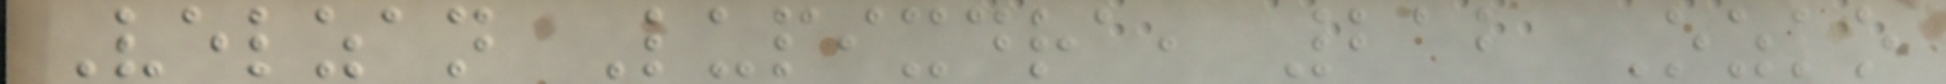Velzan Lupixdra, 212 Ozko
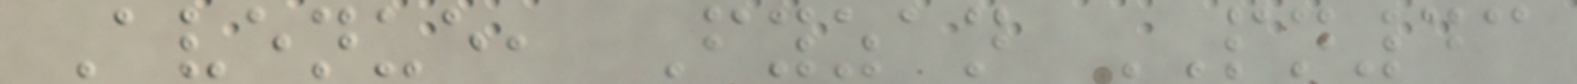Avenue, Fyzan PN43
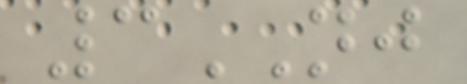3NJ
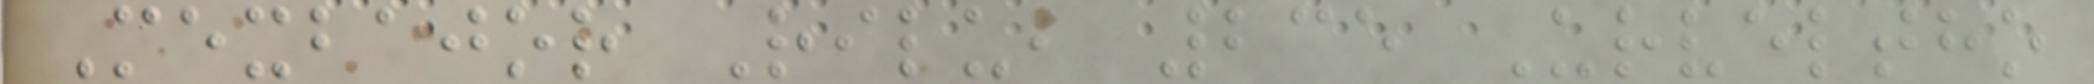Mexbajor Rilu, 235 Urveltho
